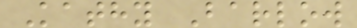Kathy Barlow
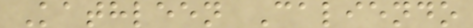Kathleen Caliendo
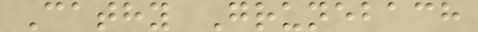Cathy Grunebach
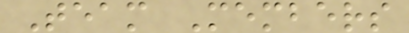Team Members
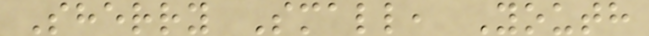Sherry Small, Youth
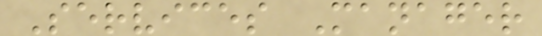Services Manager
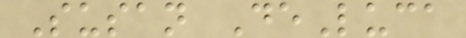Susan DeLuca
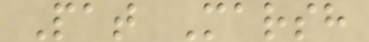Pat Marsh
